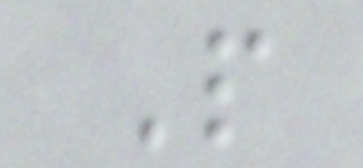P
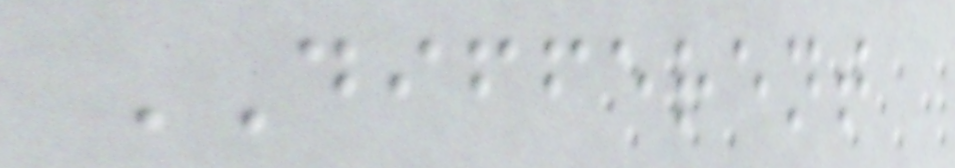DIFFERENT
